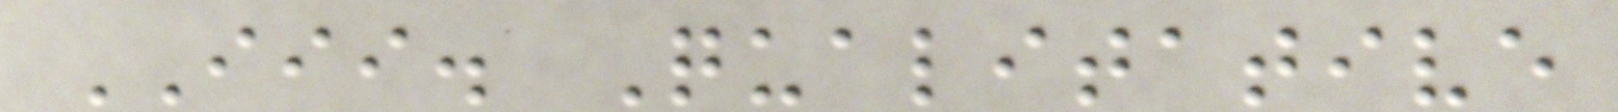III. Qualitative
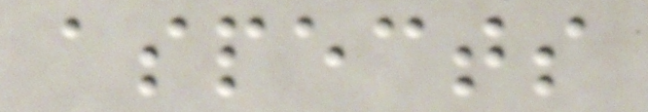aspects
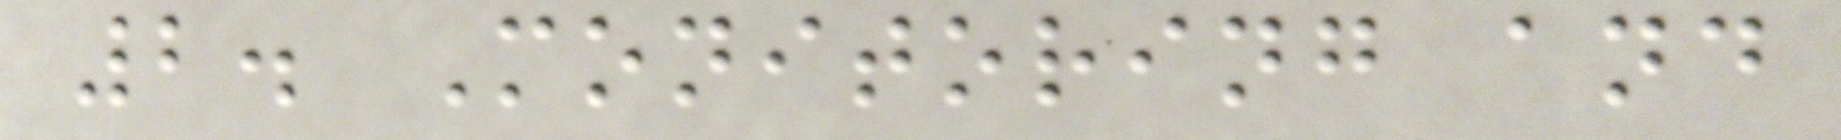2. Monitoring and
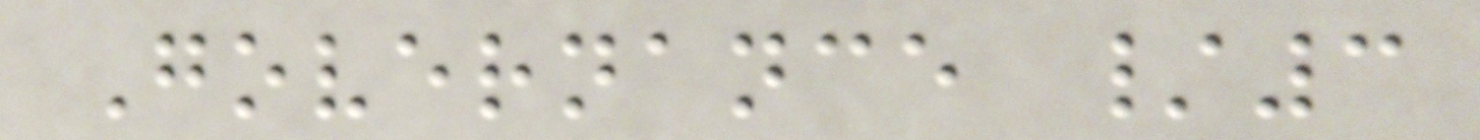Governance /3
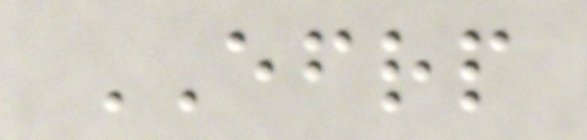EFRP
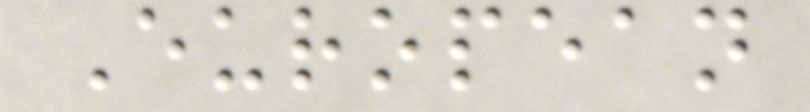European
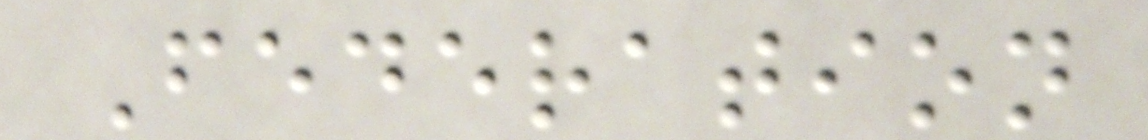Federation
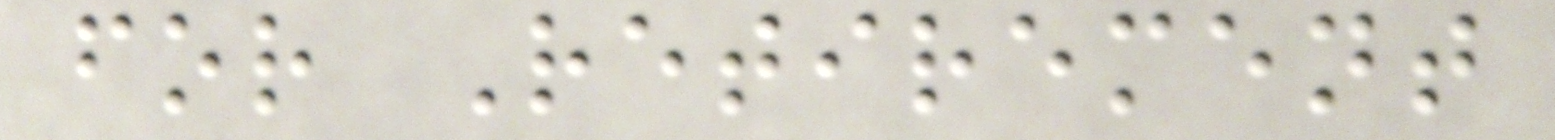for Retirement
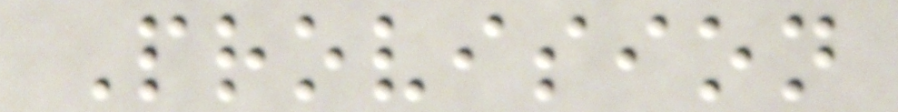Provision
